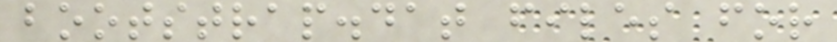bootstrap.dat files for
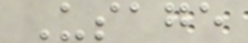Usage
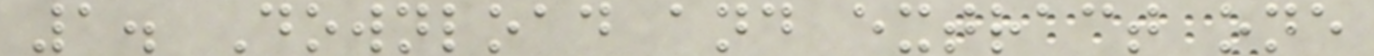1. Download and extract one
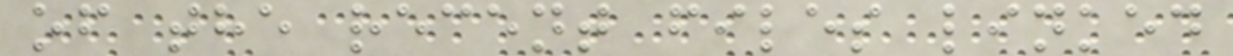of the recent files linked
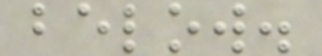below.
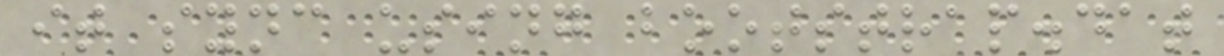it sync using bootstrap.dat
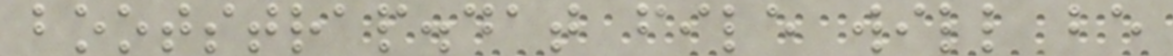bootstrap.dat file will be
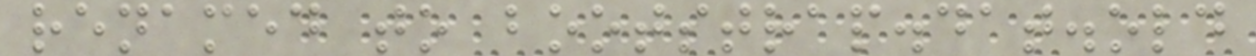renamed to bootstrap.dat.old
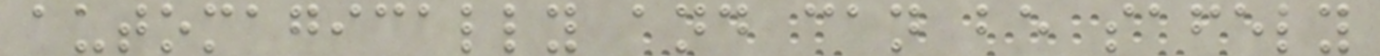automagically and can be safely
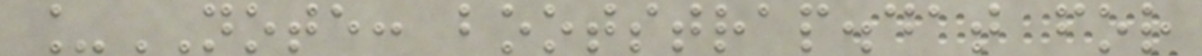_NOTE: bootstrap.dat for
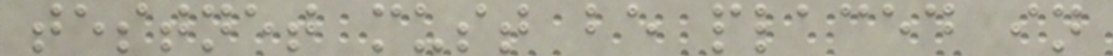testnet must be placed in
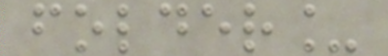folder_
